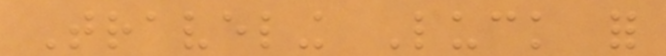Traveling Luck for
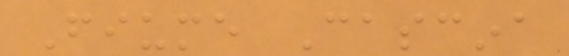Fiume Cascina
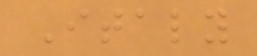Italy
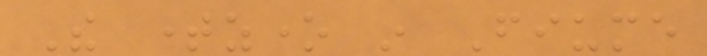The timezone in Fiume
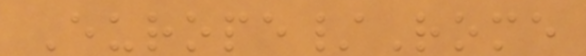Europe/Rome
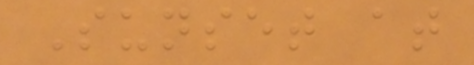Sunset at
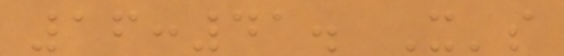16:41. It's
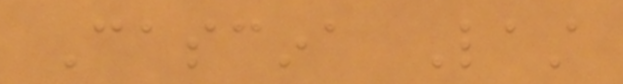Cascina Last
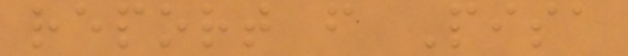report from Pisa
